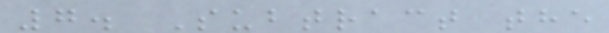7. Subtract the
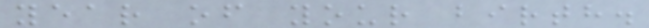year of your birth.
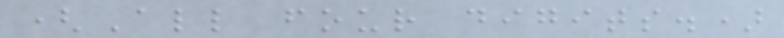(All four digits.)
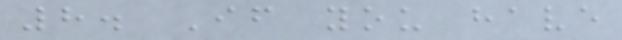8. If you have
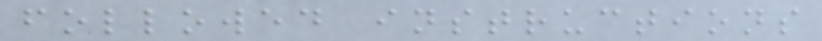followed instructions
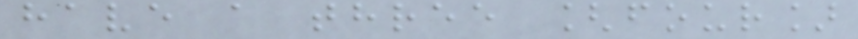have a three [four]
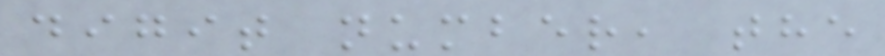digit number, the
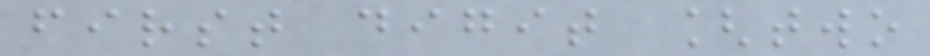first digit [two
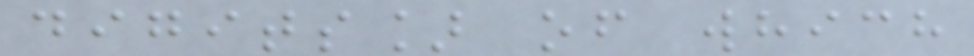digits] of which
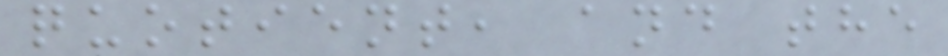quotient, and the
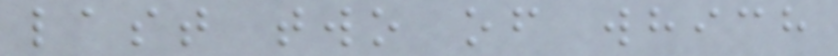last two of which
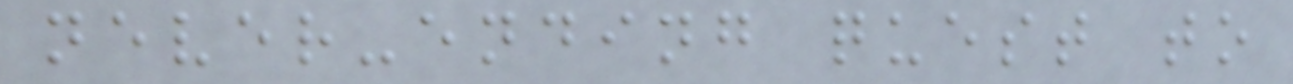never-ending quest to
